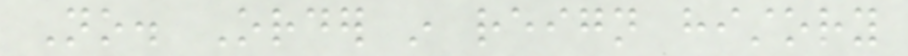No. Order in reign history
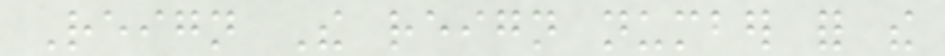Reign The reign number for the
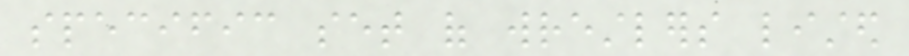specific set of wrestlers listed
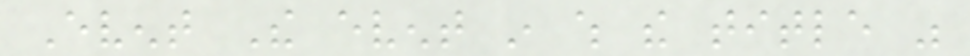Event The event in which the title was
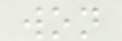won
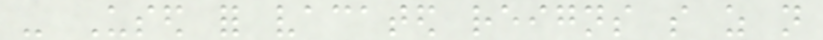- Used for vacated reigns so as not
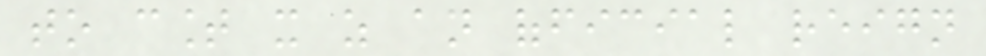to count it as an official reign
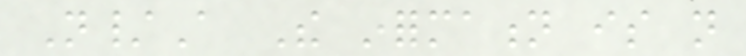N/A The information is not
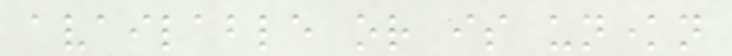available or is unknown
